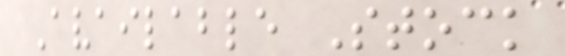Available Stock
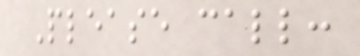Please call:
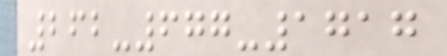262-677-1717
